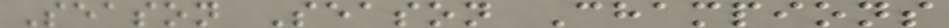Season Season Champions
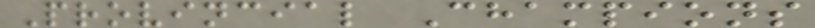Provincial Champions
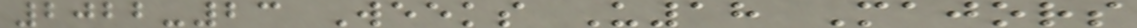2022-23 Weeks U18 Majors
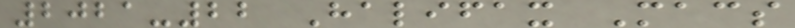2021-22 Halifax Macs
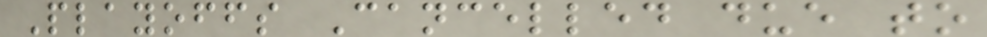Playoffs Cancelled due to
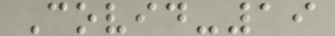Covid-19
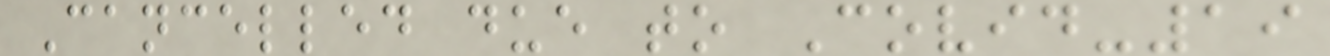Cancelled due to Covid-19
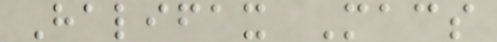Halifax Macs
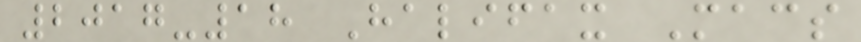2017-18 Halifax Macs
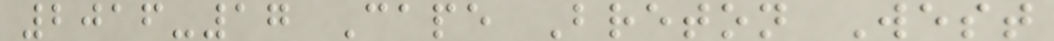2016-17 Cape Breton West
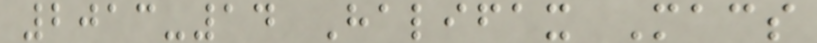2013-14 Halifax Macs
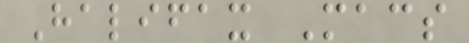Halifax Macs
